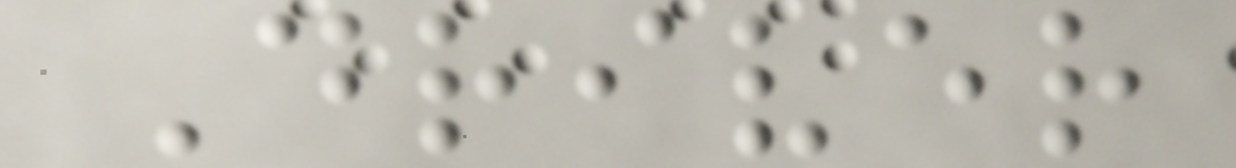Driver
